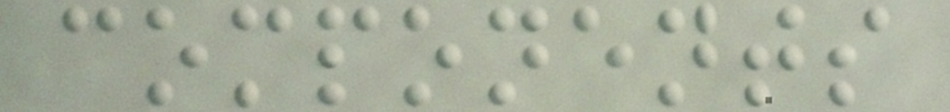components
